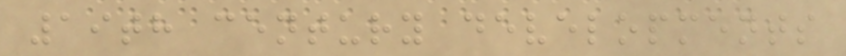19th century developments
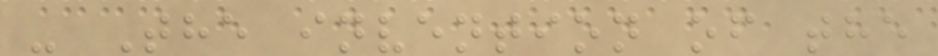- The invention of the
